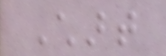Chart
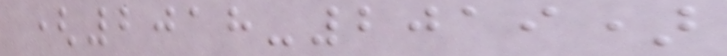(2018-2019)
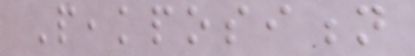Peakposition
